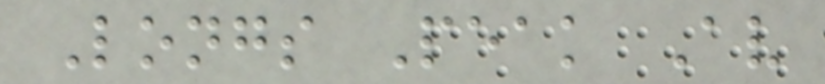Longs Peak Av
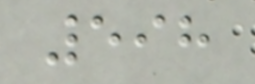598
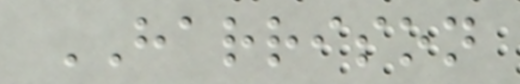HARRISON
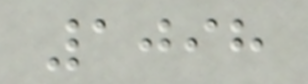1098
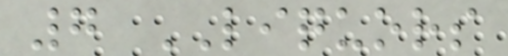7 LIQUORS
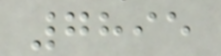7895
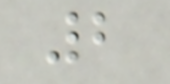2
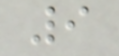9
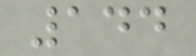144
